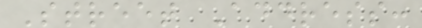Street Address:
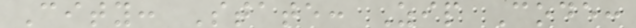City: State: Zip Code:
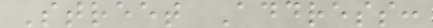Street Address:
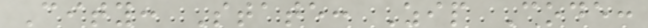City: State: Zip Code:
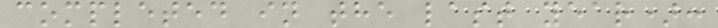completed in the last year):
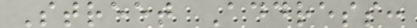Street Address:
